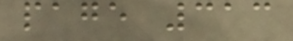page 313
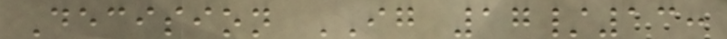Decision IG 17/13:
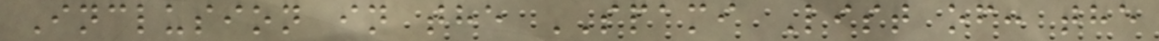Inclusion in the SPAMI List of: the
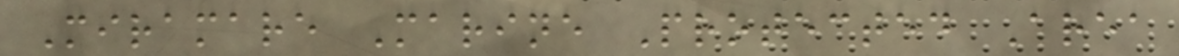Miramare Marine Protected Area
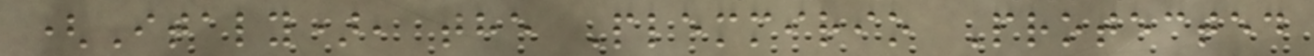(Italy), the Plemmirio Protected
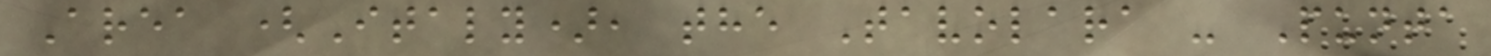Area (Italy), the Tavolara - Punta
